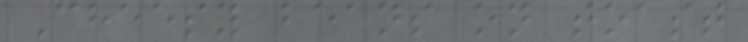Cheesy beans on toast
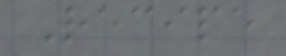Recipe
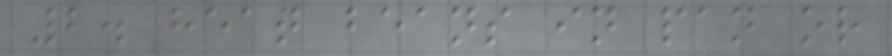2. heat beans in pan or
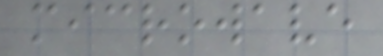microwave
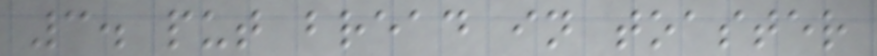3. put bread in toaster
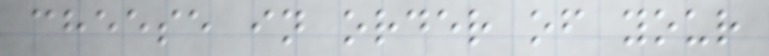cheese in order of your
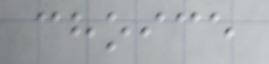choice
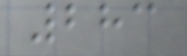283
